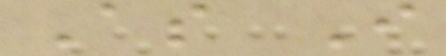As I
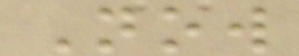Now
